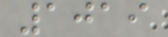1019
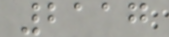2117
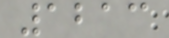1213
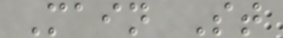Main St
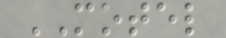MOTEL
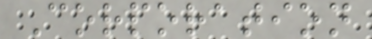Corporation
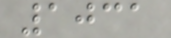1031
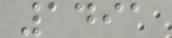1491
